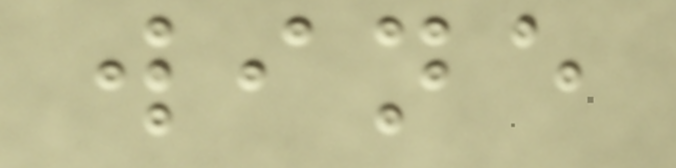wine
